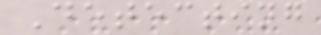Detecting
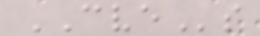CVEs
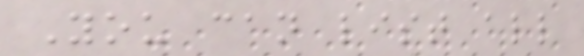You can list all
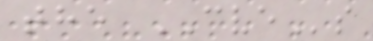the CVEs
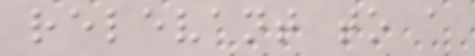relevant to a
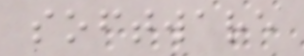software
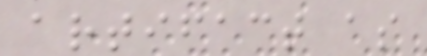artifact as
